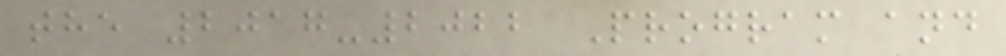the 2017-2022 Program and
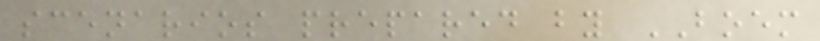scenarios prepared by BOEM
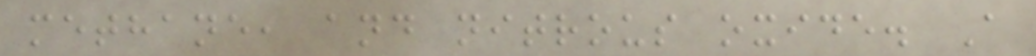methane, and nitrous oxide. A
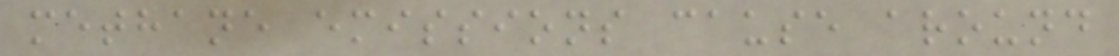methane emissions cause around
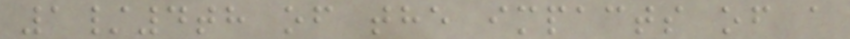1/4th of the impacts of a
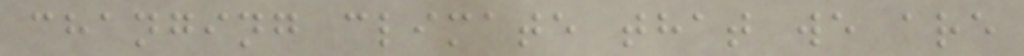changing climate that we are
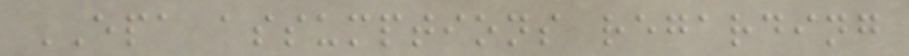EPA assumptions regarding
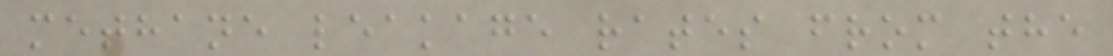methane leakage rates from the
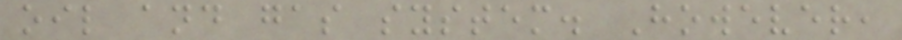oil and gas system. However,
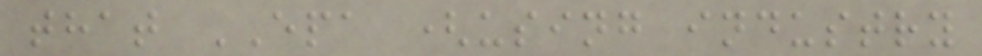that EPA (using industry
